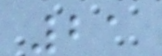21
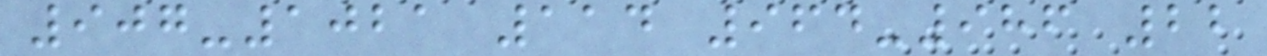907-1021 114 964-986 22
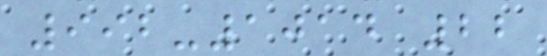992-1014 22
